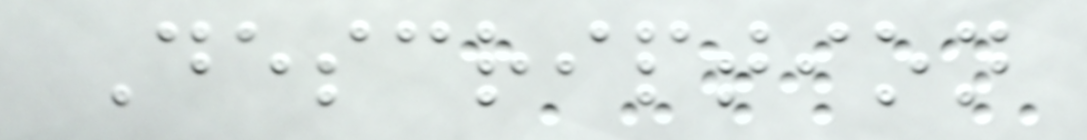Description
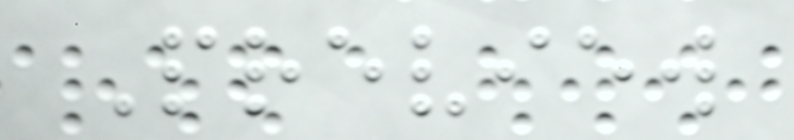Preview
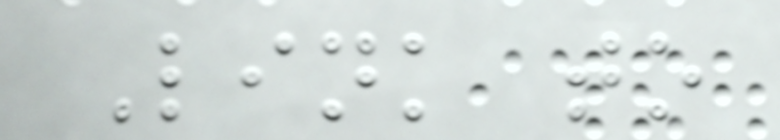Link to
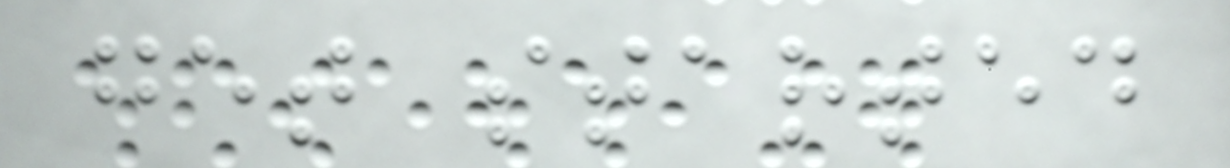get started
